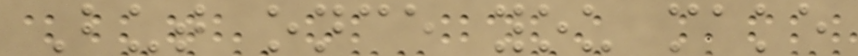But once you make
